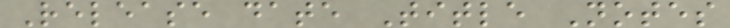Release date Title Notes
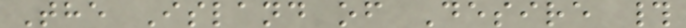The Island of Desire #
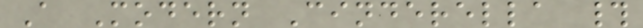A Modern Cinderella #
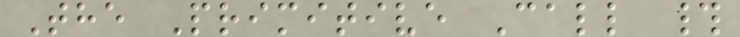The Primitive Call #
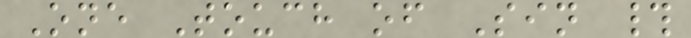One Touch of Sin #
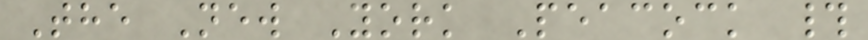The New York Peacock #
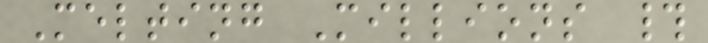Melting Millions #
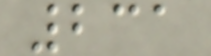231
